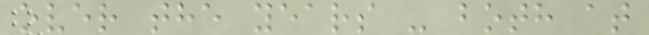over the years - both at
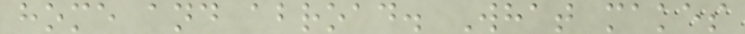home and abroad. What makes
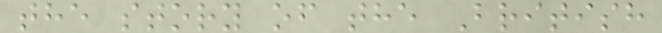the story of the British
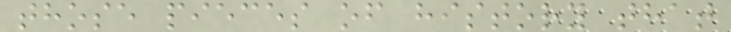those pieces of history that
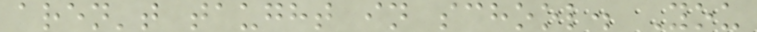aren't taught in school. You
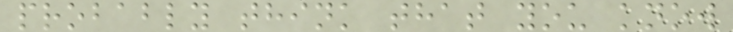probably think that you know
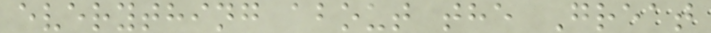everything about the Great
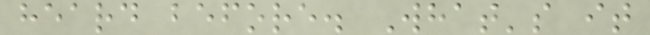heard before. What's it
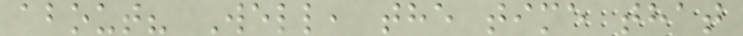about? Well, the time that
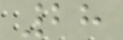28
